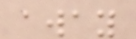away
